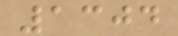1304
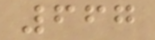667
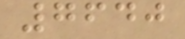7640
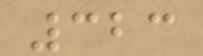323
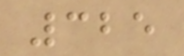325
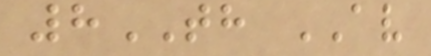8TH AV
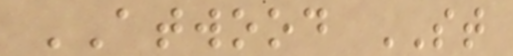ATWOOD ST
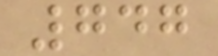747
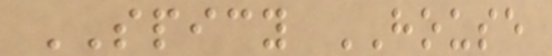SPICY HOUSE
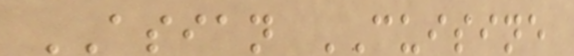ASIAN CUISINE
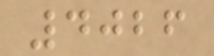4026
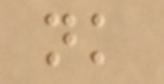nk
